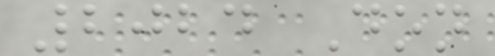2024 Don
